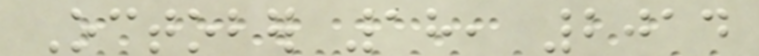October 18, 2014
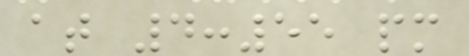at 4:55 pm
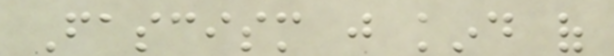Fascism just kind of
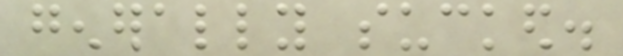generally sucked.
